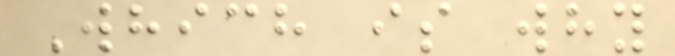Which is why
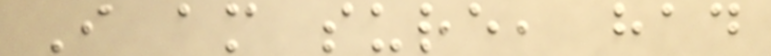I am sure, had
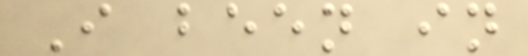I been in
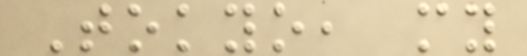Tokyo, my
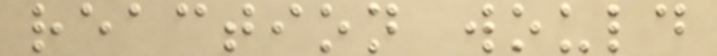reaction would
